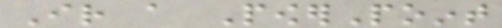Ir a PowerPoint
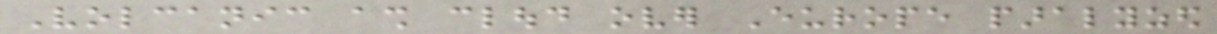Volcanic ash cloud over Europe paralyzed
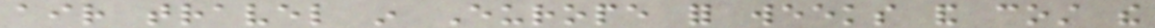air travel in Europe for weeks and cost the
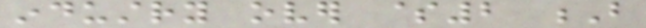industry over $2 B
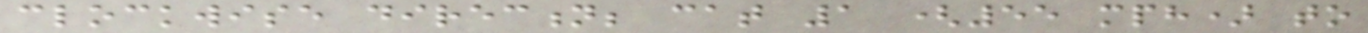clockwise direction; cat 1 (55 mph) to
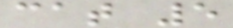cat 5
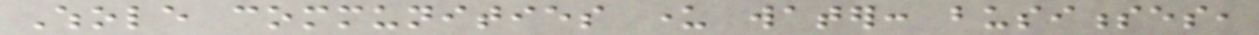Whole communities under water: businesses,
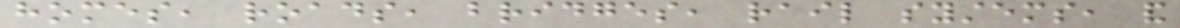homes, roads, bridges, rail systems, and
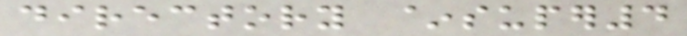directory ~super4
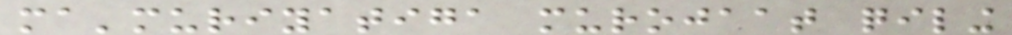ma'muriyatiga murojaat qiling
